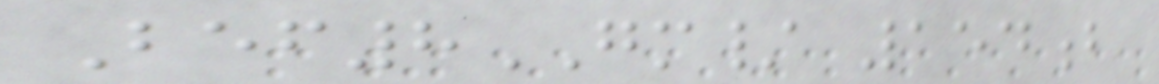Bef8GM/ 154b
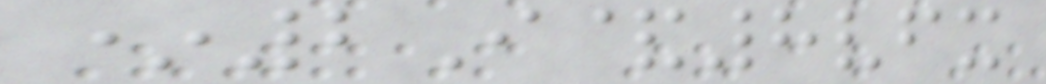*2I&8vfx
